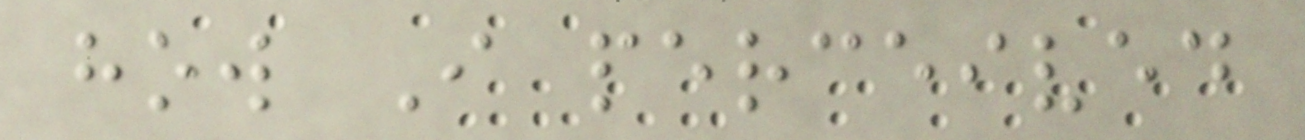how I perceived
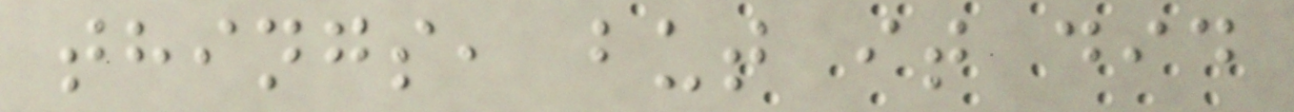things, but it did
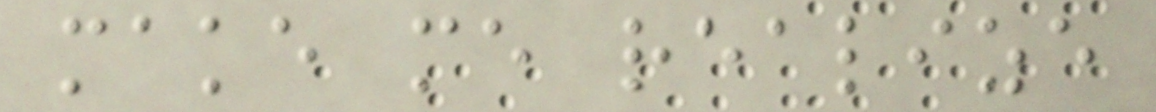make me realize
